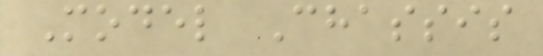Model Chassis
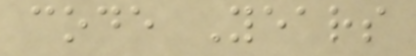code Years
